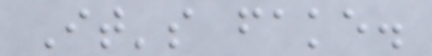It's fake.
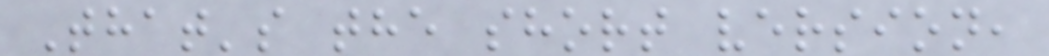That's the short version,
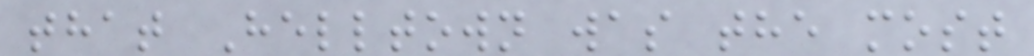that Helltown was the most
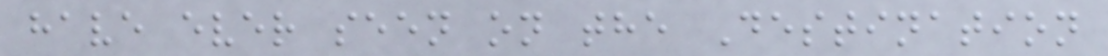have ever seen on the Destination
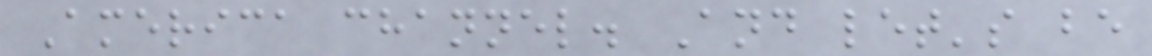America channel. And let's be
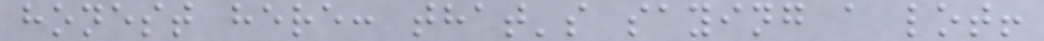honest here: that's saying a lot!
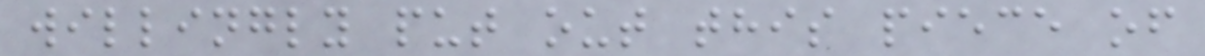willingly put out this piece of
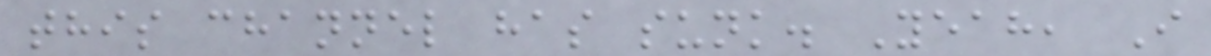this channel has sunk. Yeah, I
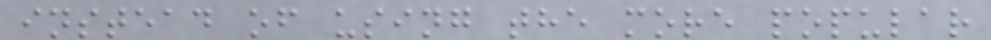instead of using the more popular
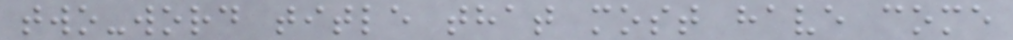two-word title that most have come
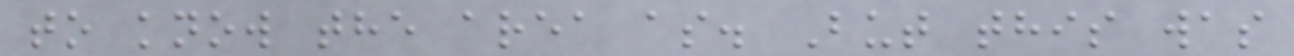to know the area as. But this was
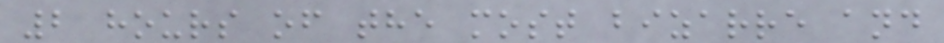2 hours of the most bizarre and
